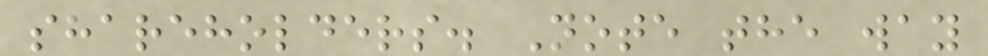shareholders. Note the way
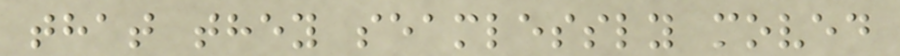that they seamlessly moved
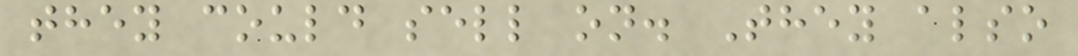they could sell on. They also
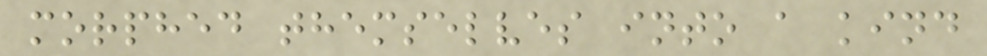morphed themselves into a kind
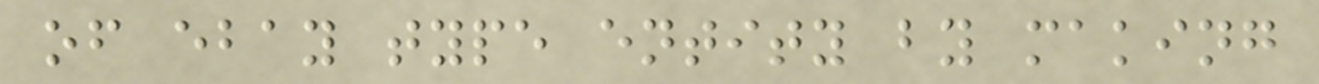of ebay type entity by making
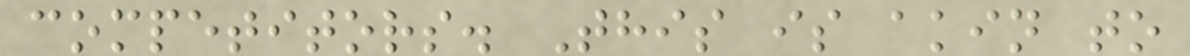competitors. This is akin to
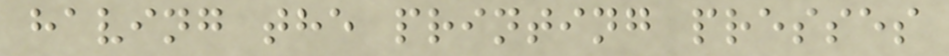having the printing presses
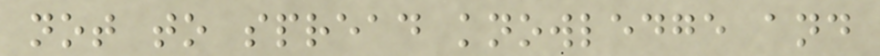not to spread knowledge and
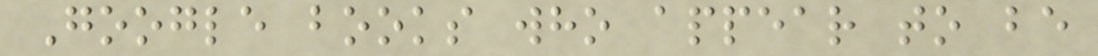Google books who appear to be
